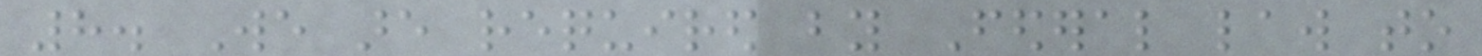8. We are required by Federal law to
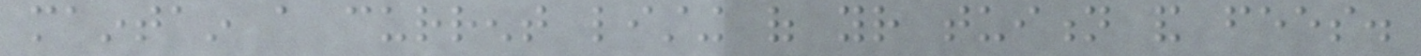maintain a current listing of your tuition and fees.
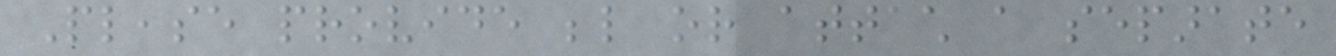Please provide below or attach a separate
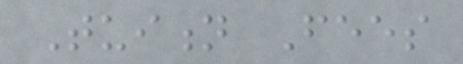Tuition Fees
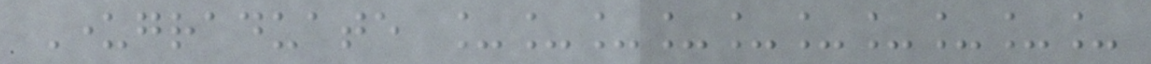Undergraduate __________
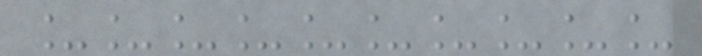__________
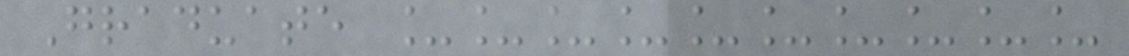Graduate __________
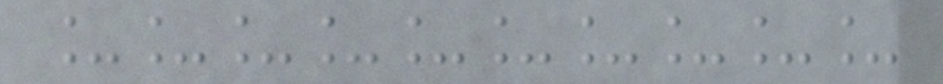__________
